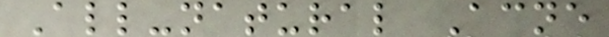All-natural Acne
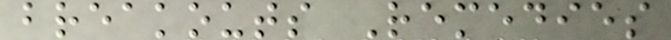breakouts Remedies
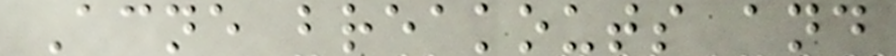Acne breakouts and
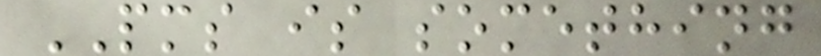PMS is something
